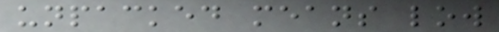unpacked means low
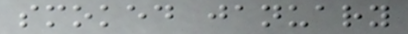smoked january
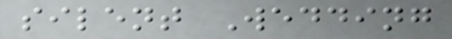silent Wedding
